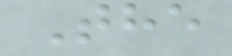The
